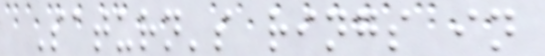Saturn's rings in
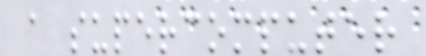a supercomputer
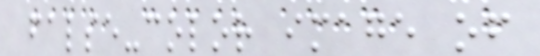false-color image of
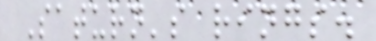Saturn's rings.
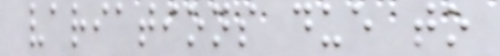variations due to
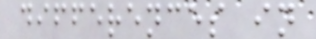differences in
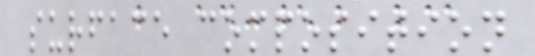surface composition
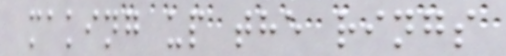making up the rings
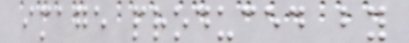image produced by
